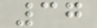37
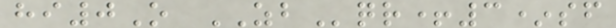hi0O ZBqr+3*sf
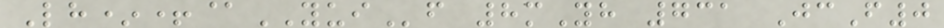Lh*+@YUIf 8mYh 731 JcF0
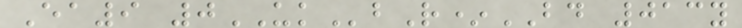Ea9 0UKbR*BD 013y
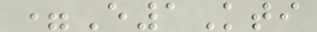=E1Kti
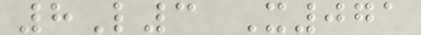8L3 X071
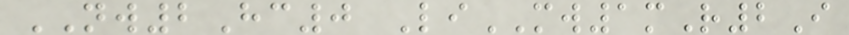NW2Hc0 LiMW1mR2I
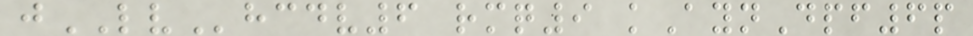jLVhcdv6 rmq9 kAynDpf6p
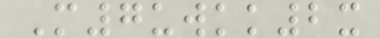M7uwkk2x
